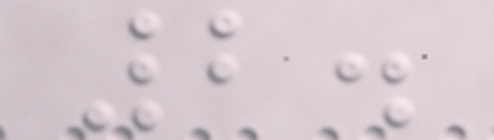2.
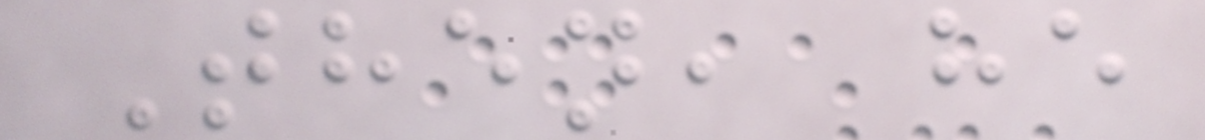Then, he
